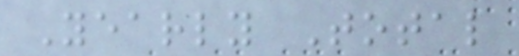Yearly Total
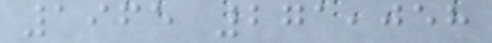1965 271,058
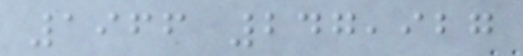1966 247,927
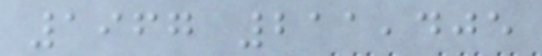1967 211,405
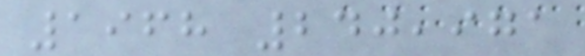1968 240,971
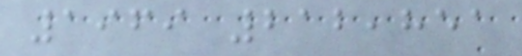1969 212,851
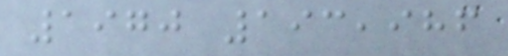1970 193,986
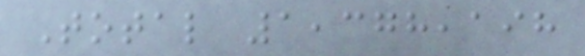Total 1,378,198
